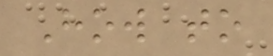How to
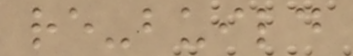re-build
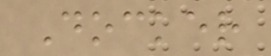Docker
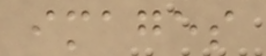images
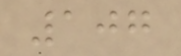107
